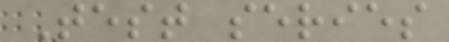Test series
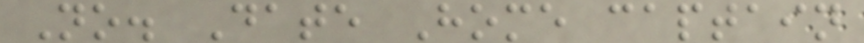No. Date Home captain
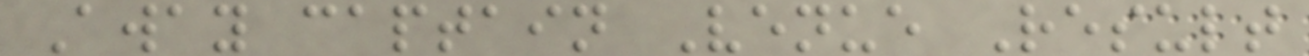Away captain Venue Result
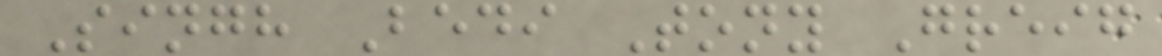Singh Bedi Tony Greig
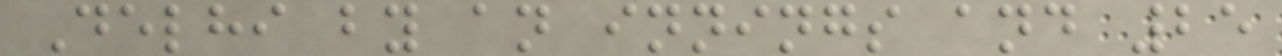Delhi by an innings and 25
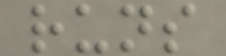runs
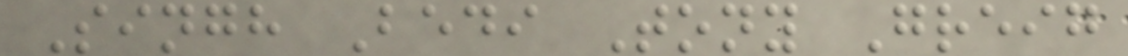Singh Bedi Tony Greig
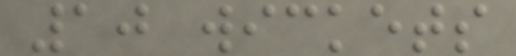10 wickets
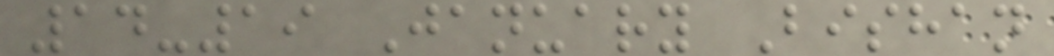14-19 January Bishan
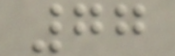77
